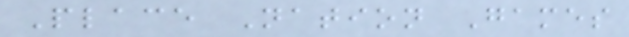Place Nation Games
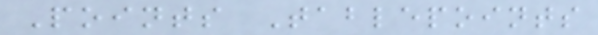Points Tablepoints
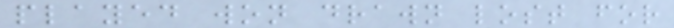played won drawn lost for
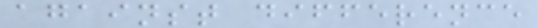against difference
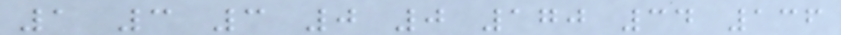1 3 3 0 0 170 34 136
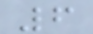6
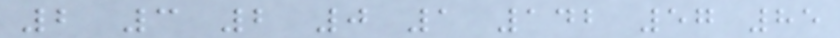2 3 2 0 1 142 57 85
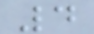4
